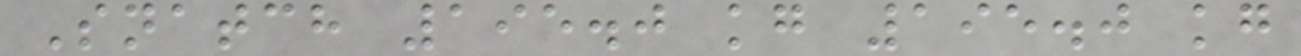Snatch 195.0 kg 195.0 kg
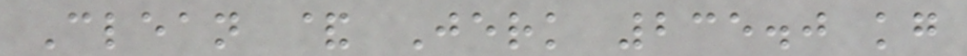Clean & Jerk 235.0 kg
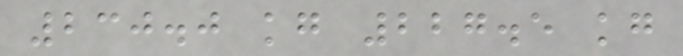230.0 kg 227.5 kg
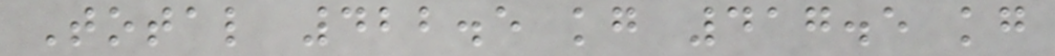Total 422.5 kg 417.5 kg
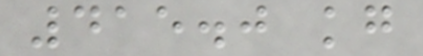415.0 kg
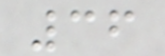36
